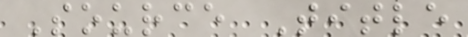Source Title
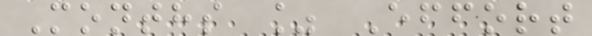Months % Effort
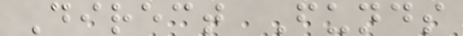Direct Funds
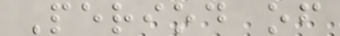Period of
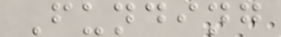Funding
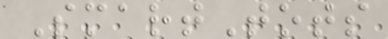SmartTots
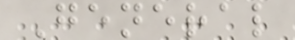General
